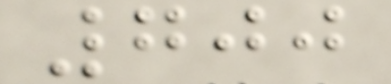700
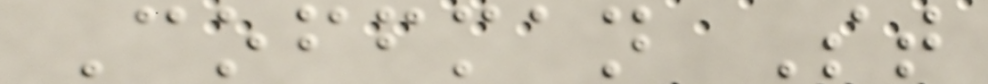Coffman St
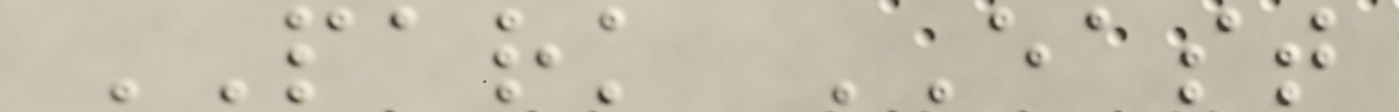PARK EAST
